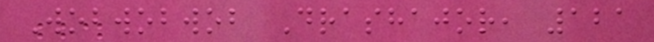Wobwobwob Drashajor, 121
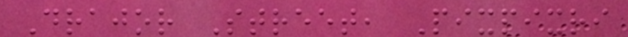Drajor Street, Pixpixri
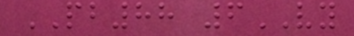PB88 6VY
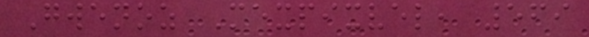Gwenoz Mexpixvel, 569
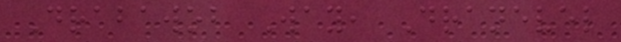Drabawob Way, Dranevel
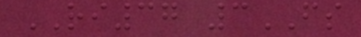RI37 3FS
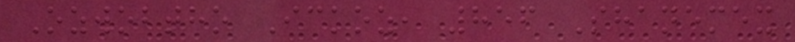Ozwobtho Ickoz, 856 Shanemex
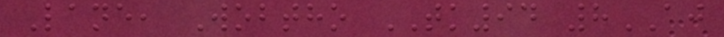Lane, Wobtho TK94 8AJ
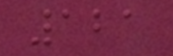121
